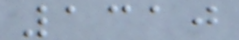1310
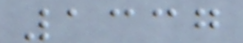1337
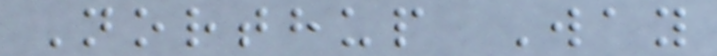Northup Way
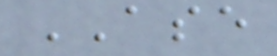ASE
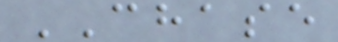CHASE
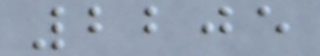2205
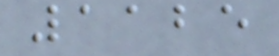1125
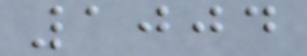1004
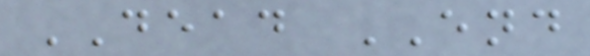DEAD END
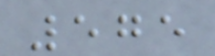575
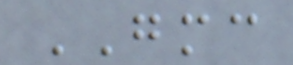GMC
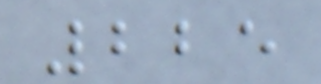225
